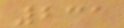231
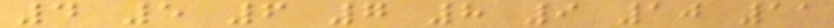4 5 6 7 8 9 10 11
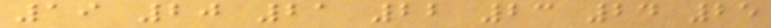19 20 21 22 23 24 25
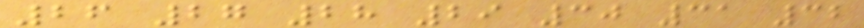26 27 28 29 30 31 32
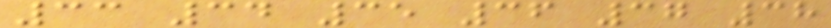33 34 35 36 37 38
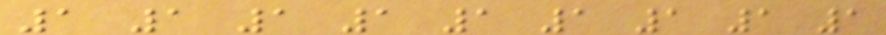1 1 1 1 1 1 1 1 1
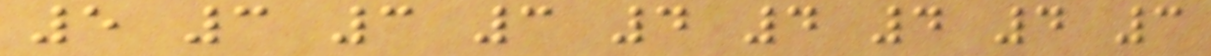5 3 3 3 4 4 4 4 3
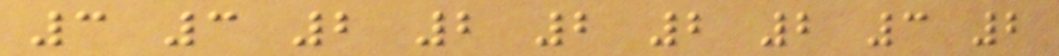3 3 2 2 2 2 2 3 2
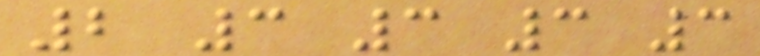2 3 3 3 3
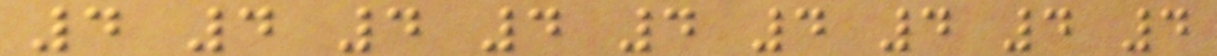4 4 4 4 4 4 4 4 4
